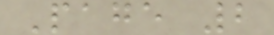Page 2
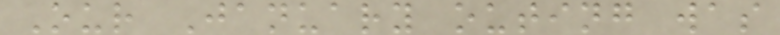Our January outing was
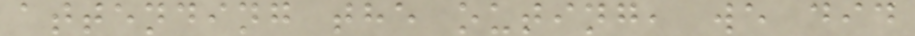attending the outing, we did
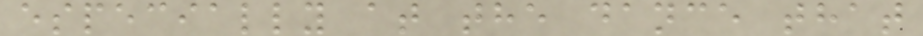especially at the dance that
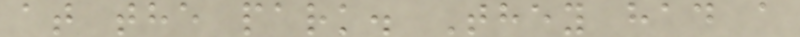at the park. They had a
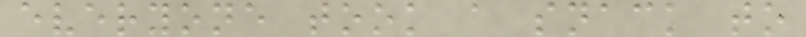everyone took a snack to
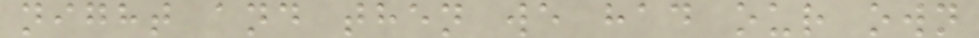night and then we had our own
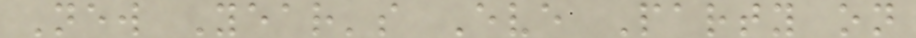New Year's Eve Party on
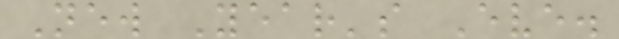New Year's Eve.
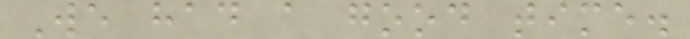We had a good time.
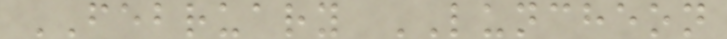FEBRUARY LUNCHEON
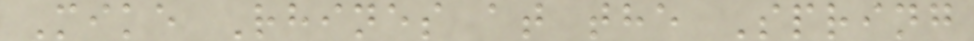Mike Rhines at the Spring
